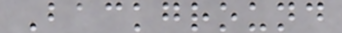Background
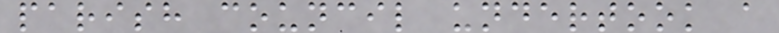parish council undertook a
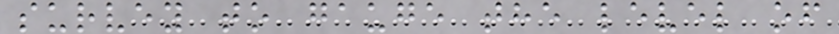survey to gauge the level of
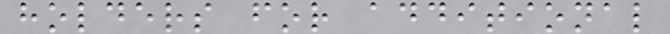holders for additional
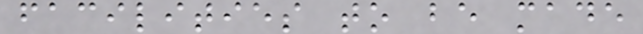facilities to be made
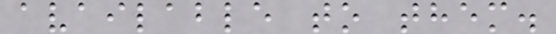available to them.
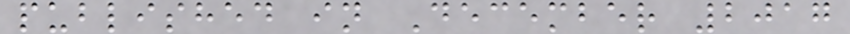published in December 2017
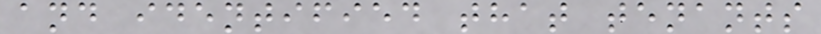and identified that tenants
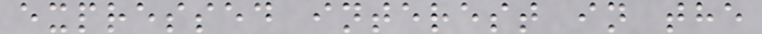expressed interest in the
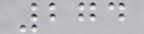274
